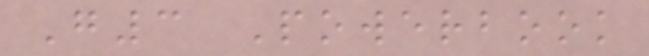G3 Powerbook
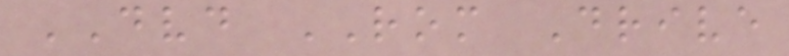DVD ROM Drive
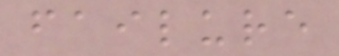failure
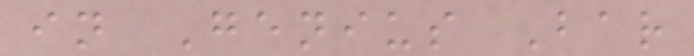in Genius Bar
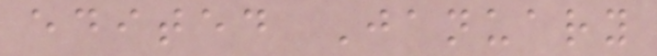edited January
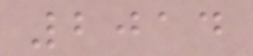2014
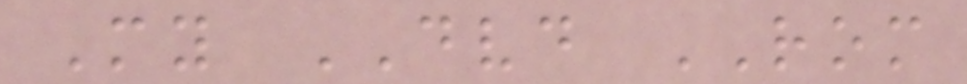My DVD ROM
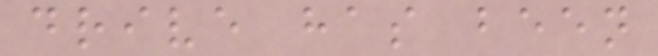drive has been
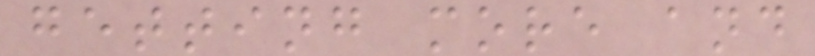getting more and
